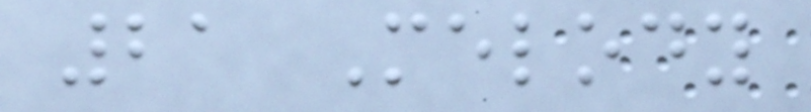21 Melody
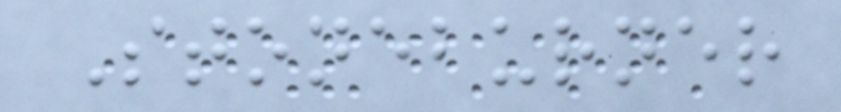Stoneburner
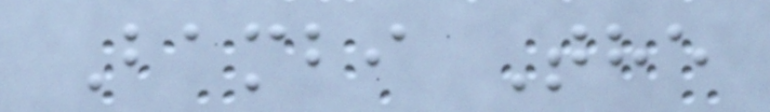Bambi The
